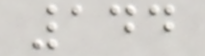144
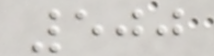500
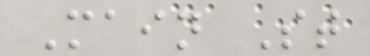Main St
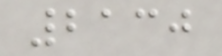2130
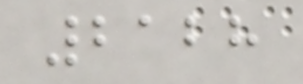2128
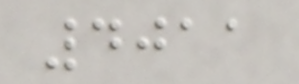4011
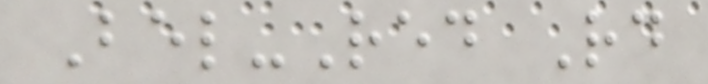Bel-Red Rd
